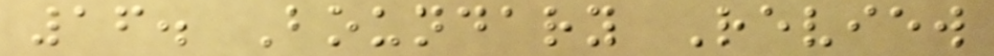16. Boundary Review
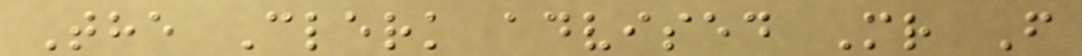The Clerk advised Mr F
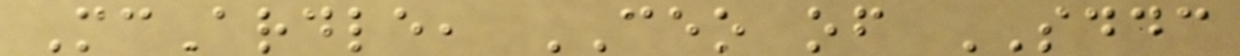McArdle, CEO of SDDC
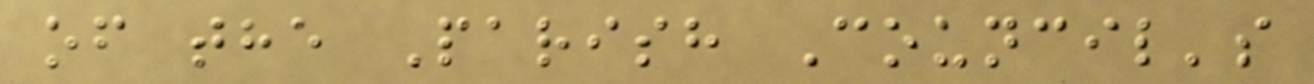of the Parish Council's
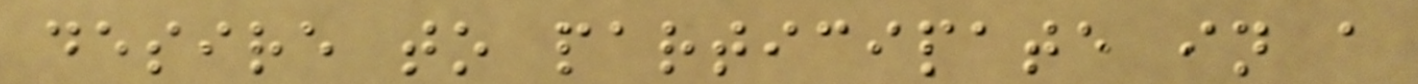desire to participate in a
